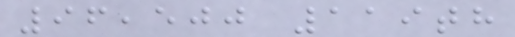96,500 119th
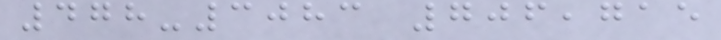478-3083 706,715
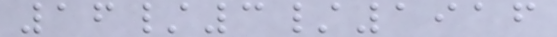16/3/1916
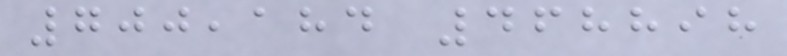700,184 468898
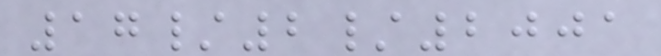17/2/2001
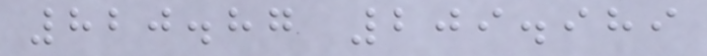820.87 209.989
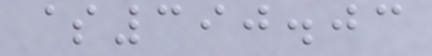$390.03
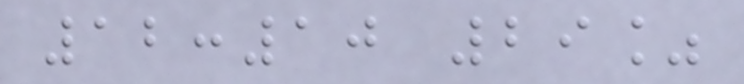12:10 29%
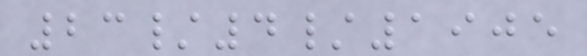23/4/1905
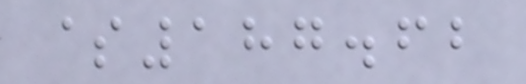$187.62
